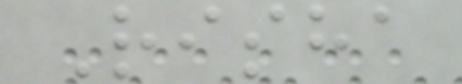Risha
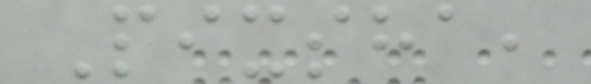Pixsha,
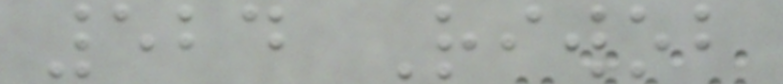524 Riwob
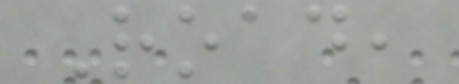Road,
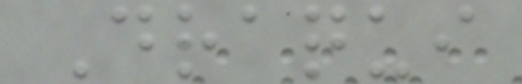Draqui
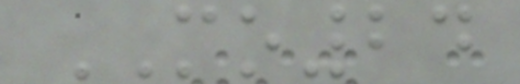MO24
